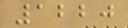1220
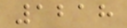1218
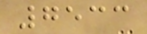7533
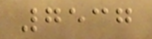7537
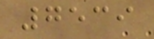7539
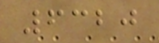6320
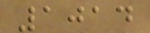1014
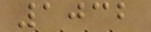1032
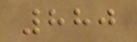880
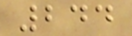244
